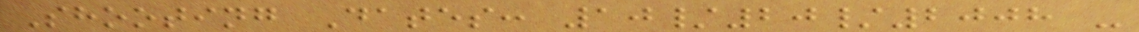Shooting Dates: 10/20/2008 -
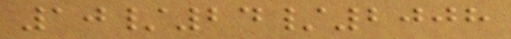10/24/2008
